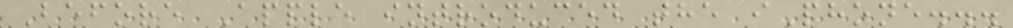Before Apple introduced the iPhone...
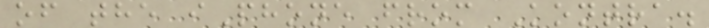of the iPhone from Kontra.
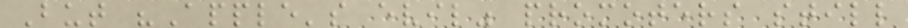But "Apple's evil" promoters still
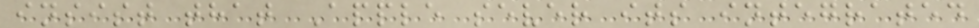insist that Apple sever its integrated
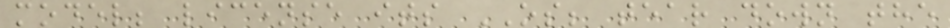model; license its OS; tear down the
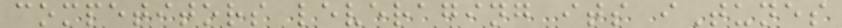competitors leveraging its iTunes
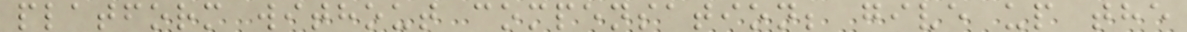platform without compensation; give up the
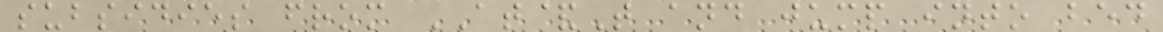subsidies from AT&T and jump into bed
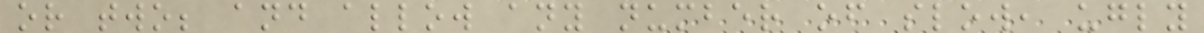or two; and allow any number of slow, ugly
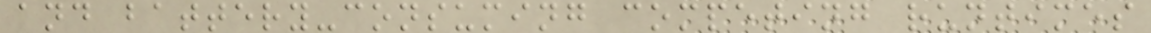and battery-consuming competing runtimes
